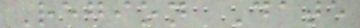Region Date
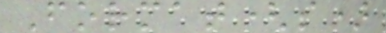Format(s)
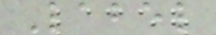Label
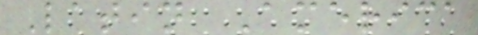Latin America
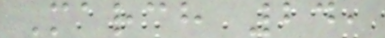March 24,
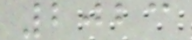2023
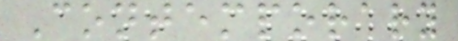Contemporary
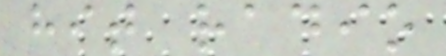hit radio
